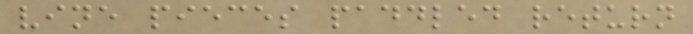vine pieces paddled return
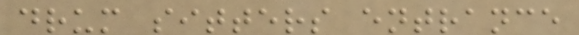drum sitters entrance
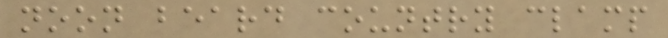noon beard country clamp
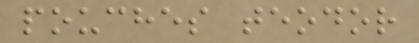pouches teodor
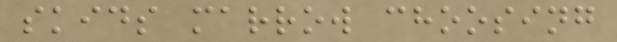skids marrow choosing
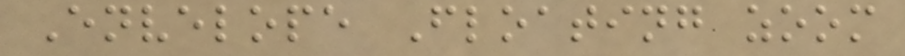Envelope Floating zoom
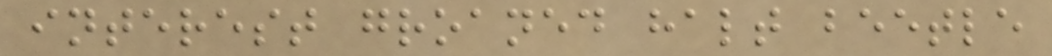interest groaned halt beetle
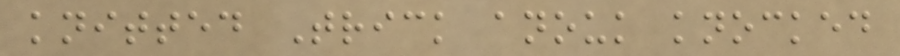knitted Trick anouk knocked
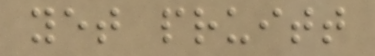yet pruitt
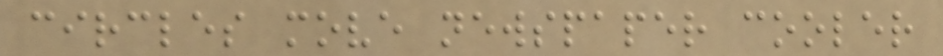circles move newspaper cooler
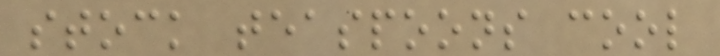stock teaspoons cool
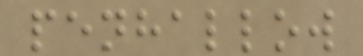penhallow
